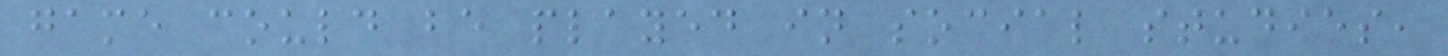game could be played in social studies,
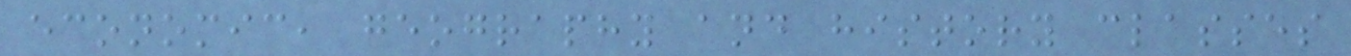economic, geography and history classes
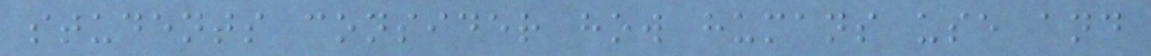students consider how humans use and
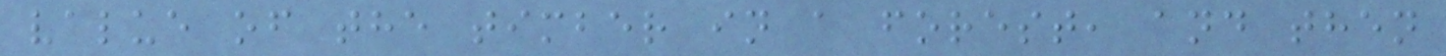value of the timber in a forest, and then
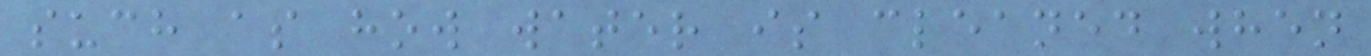such as how water is cleaned when
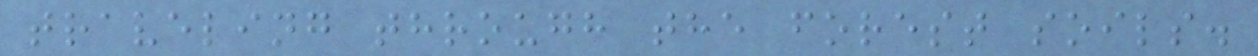traveling through the forest soils.
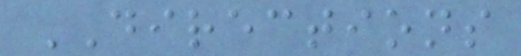DIRECTIONS
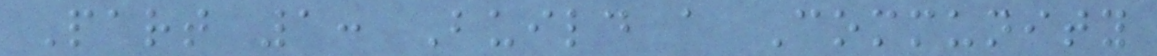Part 1: Build a Community
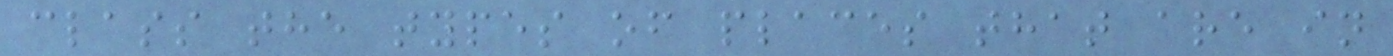class the types of places that are in
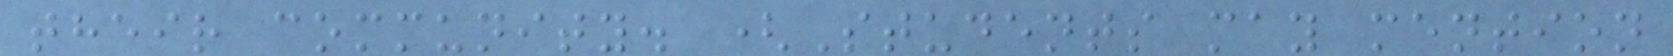their community. (Students may mention
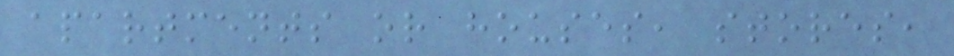apartments or houses, stores,
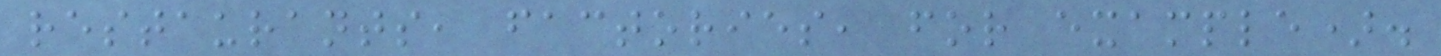restaurants, factories, for example).
